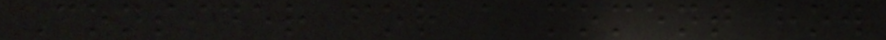Consider for a moment how
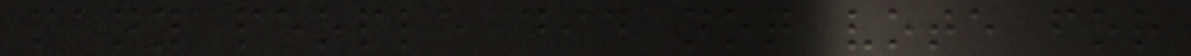many people did not vote for
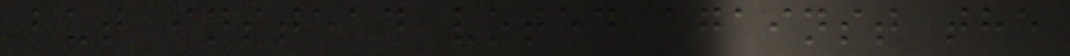but instead voted against the
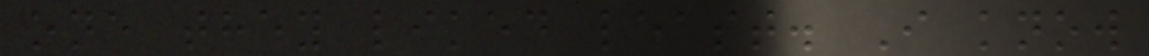one they liked least. I know
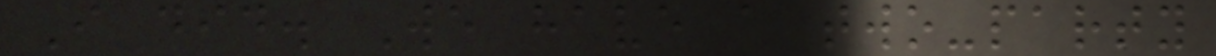I did. We have a two-party
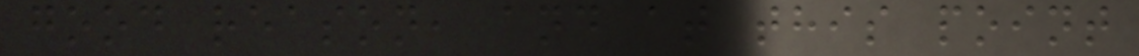good reason, and at this point
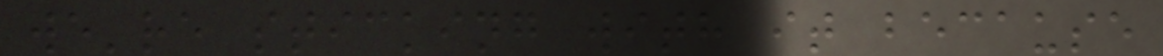we're sticking with it because
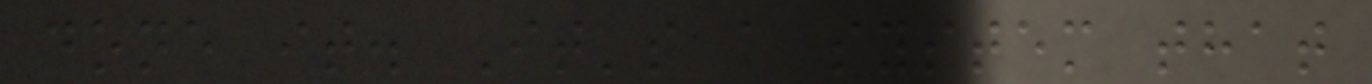done it. It's a system that
